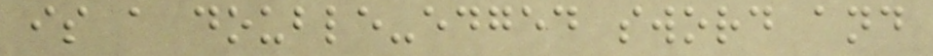is a double-edged sword and
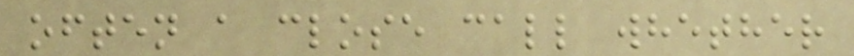often a close call whether
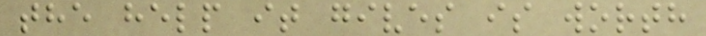the help it gives is worth
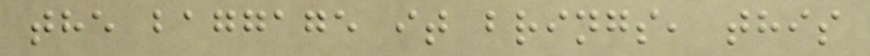the baggage it brings, this
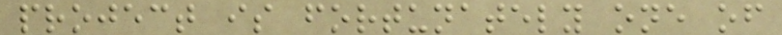project is fortunately one of
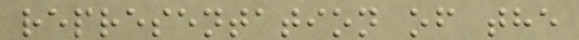representation of the
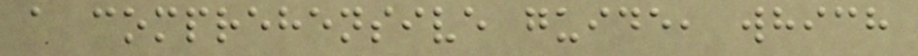a comprehensive guide, which
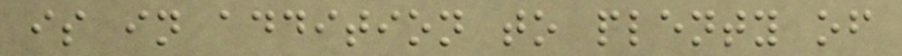is in addition to plenty of
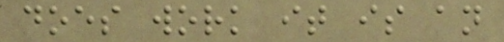does work it is an
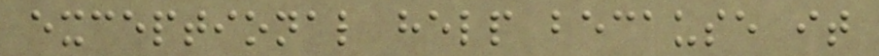exceptional help because it
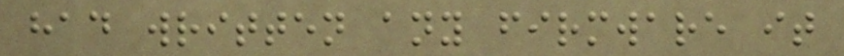had written any firmware it
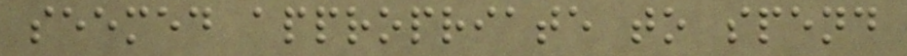seemed appropriate to spend
